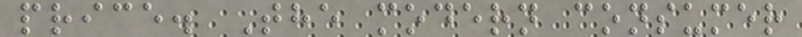price. The modern consumer
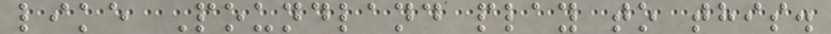like Poundland play to this.
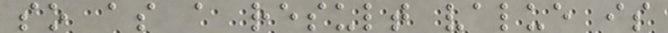so as a result value is
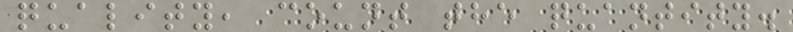quality, count the quantity.
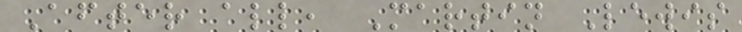After all, Martin Lewis
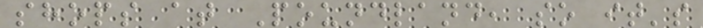shops at Poundland, so it's
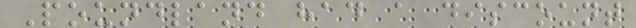Poundland had a discount
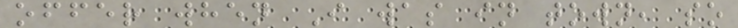offer when I was in town, so
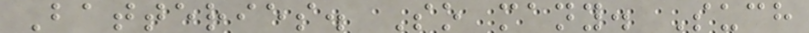Batteries. So many. Such
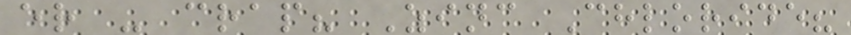er - crap? Zinc Chloride?
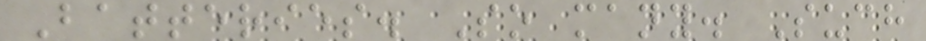Batteries. So many. Such
